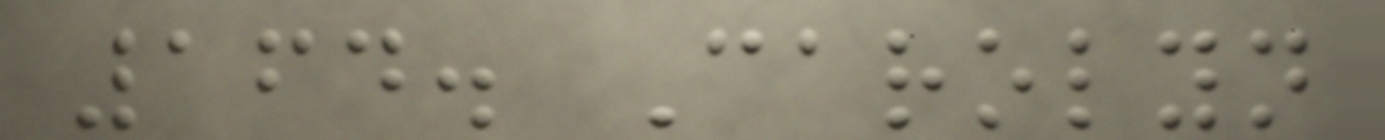164. Carolyn
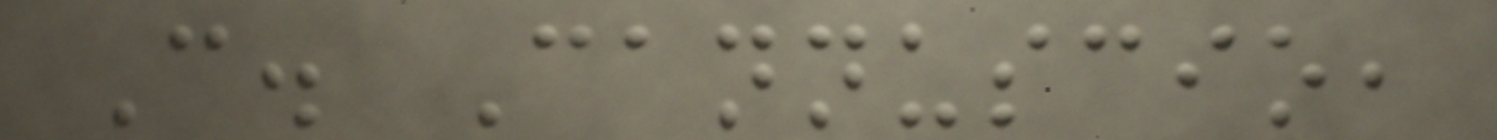C. Cannuscio,
